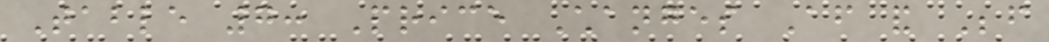Table 7: Price Changes After and Before
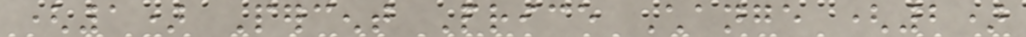(1) Percent Price Change (2)
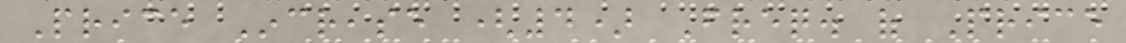Price Increase (4) Freq. of Price
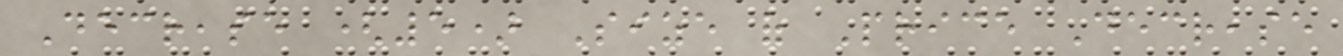Decrease (5) Size of Price Decrease
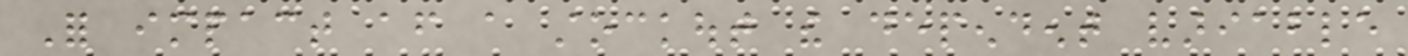For impact after a stockout the dependent variable
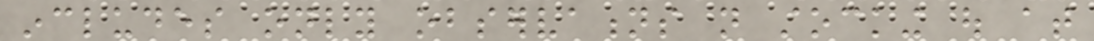includes only observations not stocking out at
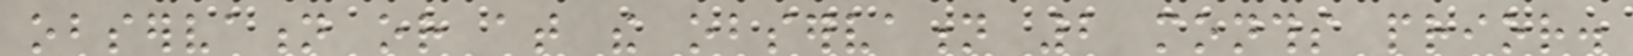observation or at the observation 2 months prior.
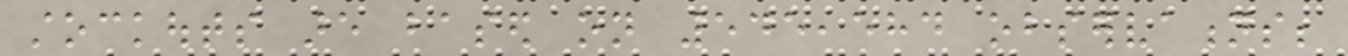stockouts are based on 545,584 observations;
